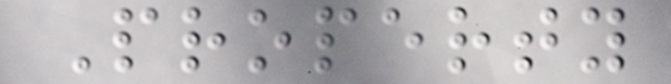Property
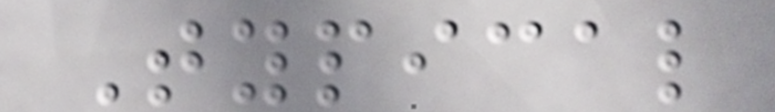Typical
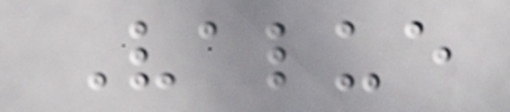Value
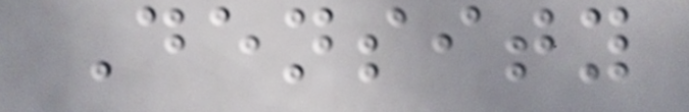Density
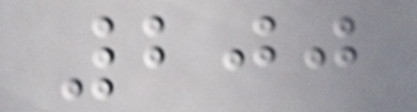200
